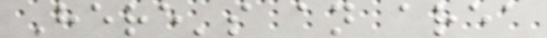Here's an area
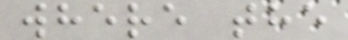where the
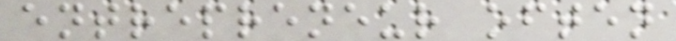entrepreneur often
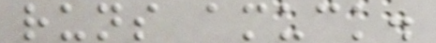runs amuck.
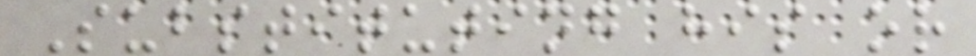Substituting his or
